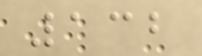132
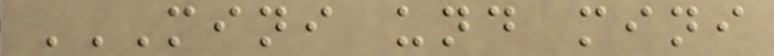MINI UND MINI
